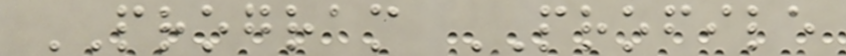PROGRAM PROFILE
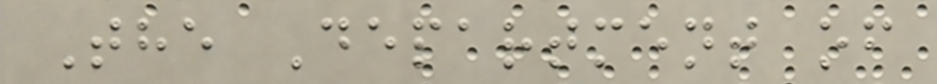The Department of
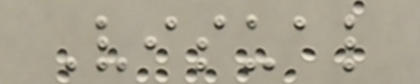Visual
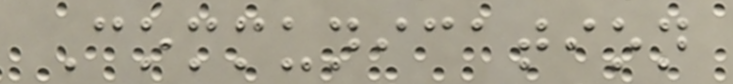Communication
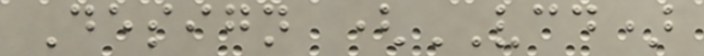Design (VCD)
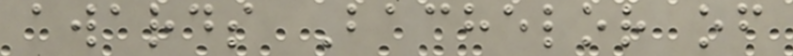awards Bachelor of
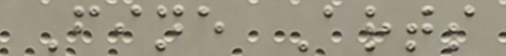Fine Arts
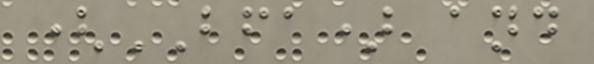(BFA) and
